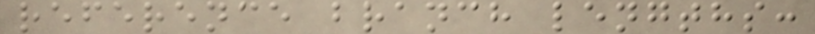reference branch lengths:
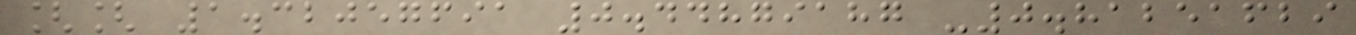[[ 1.32057691 0.44879187 -0.81251629
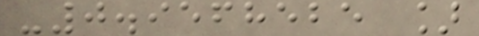-0.9568525 ]
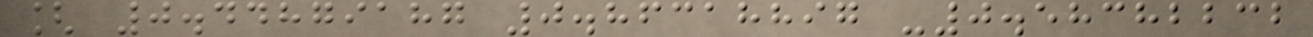[ 0.44879187 0.86318897 -0.58382232
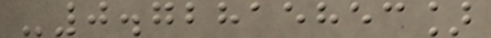-0.72815853]
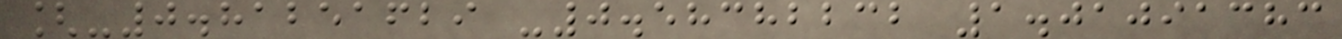[-0.81251629 -0.58382232 1.01091383
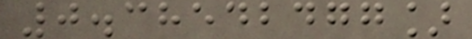0.38542477]
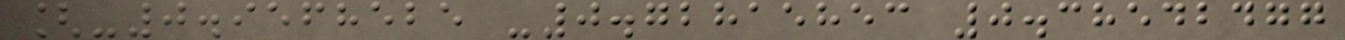[-0.9568525 -0.72815853 0.38542477
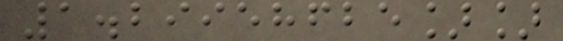1.29958625]]
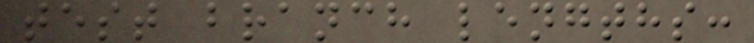test branch lengths:
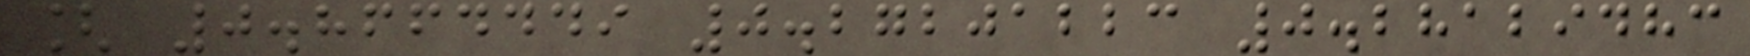[ 0.8664449 0.27201223 0.28129483
